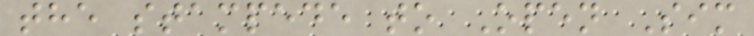the stampede to Open Sim
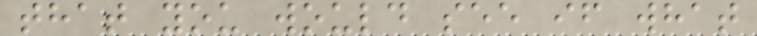that you would see if what
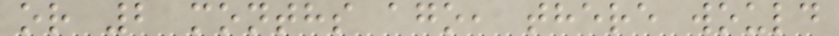or 2 months ago, there would
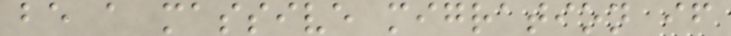be a massive migration if
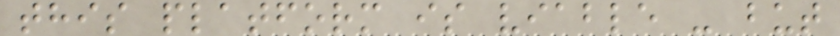this platform is viable - but
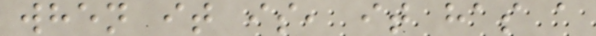when it is, it has a
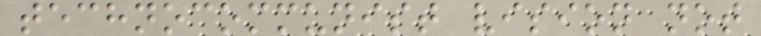technocommunist vision not
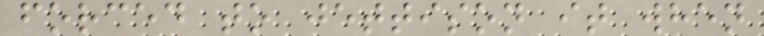forced to jettison it when
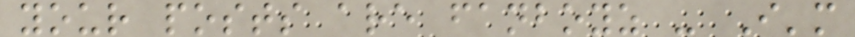your posts are fanboyz - I'm
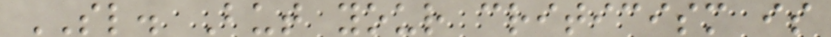SL. But your criticism is
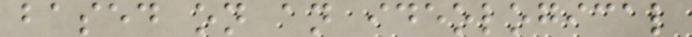based on an ideological
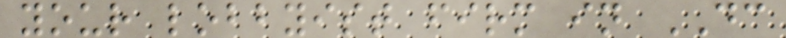your lobbyist firm in DC
